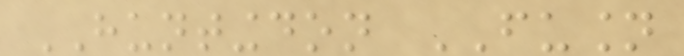HUNTINGDON FUSION
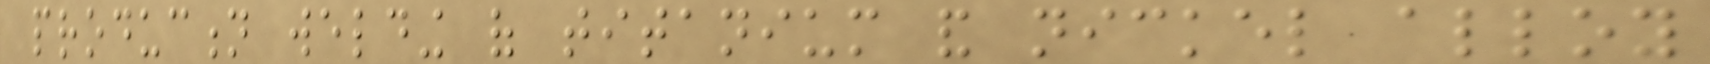production welding of titanium and nickel alloy
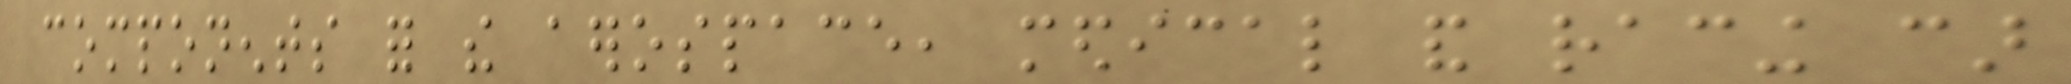components for the aerospace, medical and racing car
